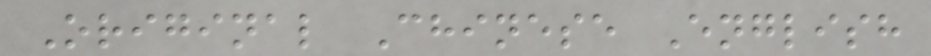Original Chinese English
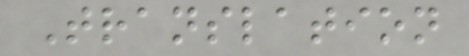Translation
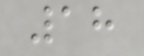18
